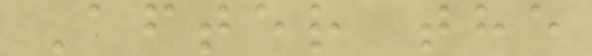After the
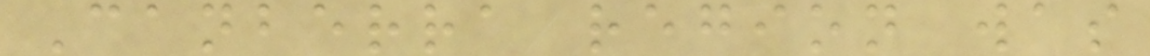Canberra region was
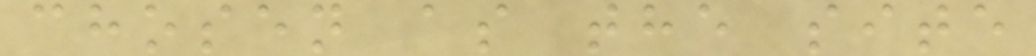chosen as the site
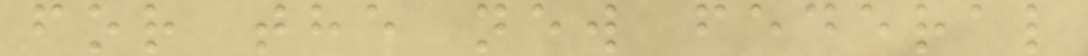for the new federal
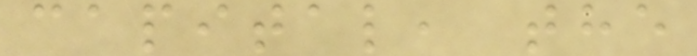capital, the
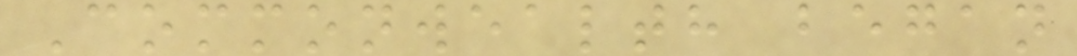Commonwealth began
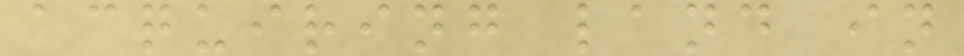acquiring land in
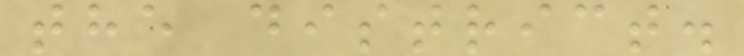the district.
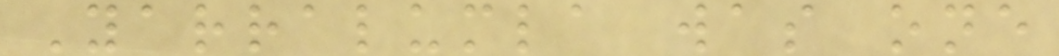Yarralumla was one
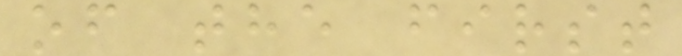of the first
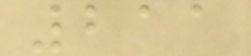211
